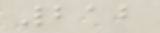212
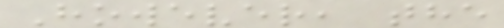However, the
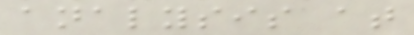analysis at
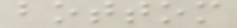bottom
